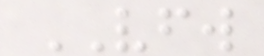VFW
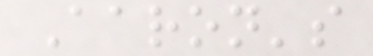Aaron's
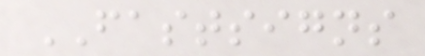FASTSIGNS
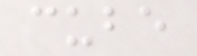cube
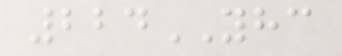224YHC
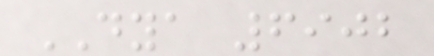DYA 6902
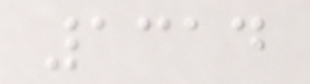1314
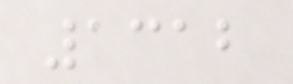1312
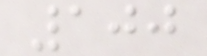100
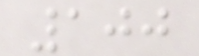100
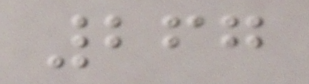267
